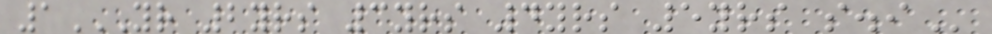1YR 2YRS 3YRS 4YRS 5YRS S.I
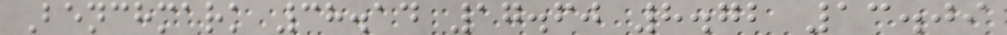Benchmark 38.14 17.60 8.72 13.09
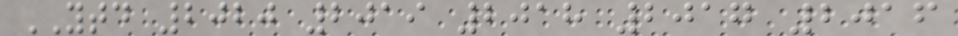YTD 2020 2019 2018 2017 2016
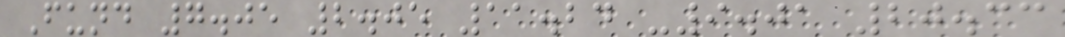Fund 7.05 2.05 11.24 -9.01 20.33
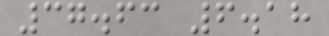37.63 6.18
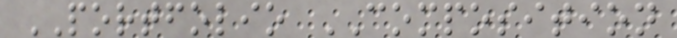PORTFOLIO COMPOSITION
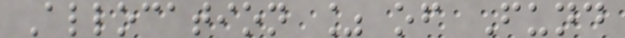Allocation % of Fund
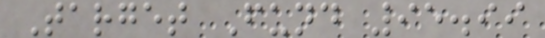Target Fund 95.99
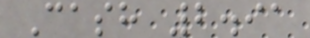Cash 2.91
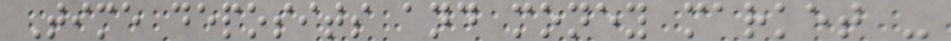Time deposits and money market -
